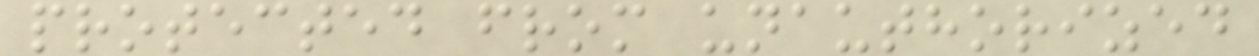protected from unauthorized
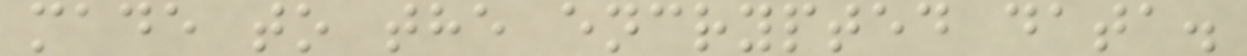made to the encrypted data.
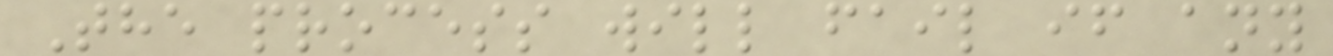The process will fail if any
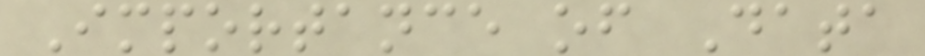Importance of Data
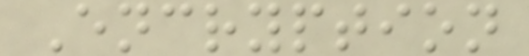Encryption
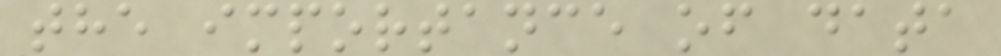the importance of data
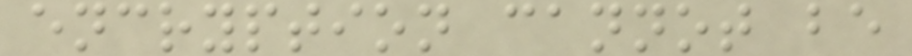encryption cannot be
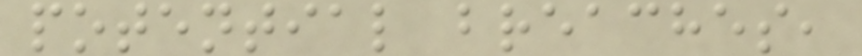potential breaches,
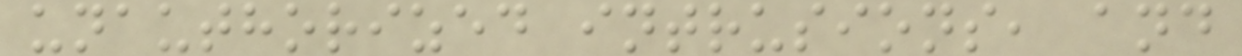unauthorized intrusions, and
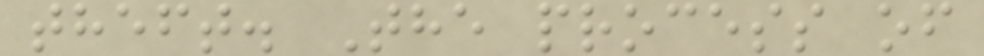theft. The process of
